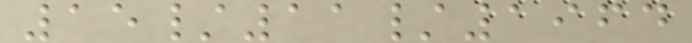15/11/1964
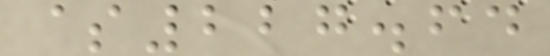$227.64
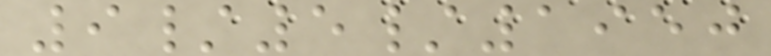9/5/1950
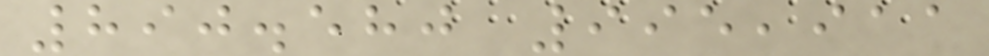890.580 995,911
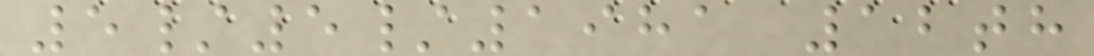5/5/1981 12th
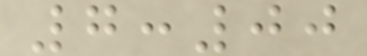7:00
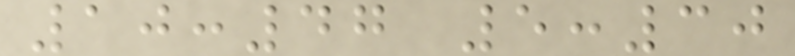10:47 5:30
